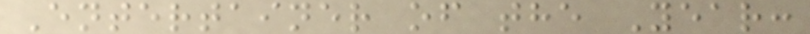Entertainer of the Year:
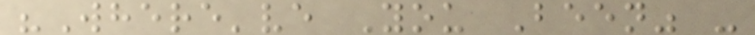"Where've You Been" -
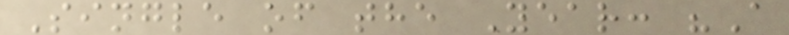Single of the Year: "A
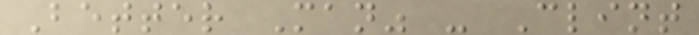Better Man" - Clint
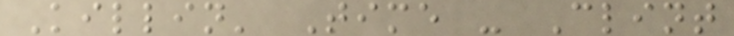Killin' Time - Clint
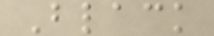Black
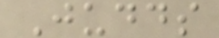Judds
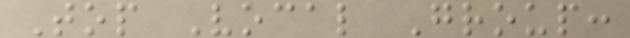Top Vocal Group:
